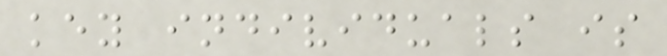key individuals is
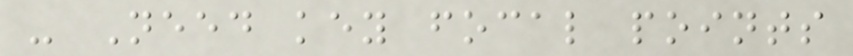- Need key focal points
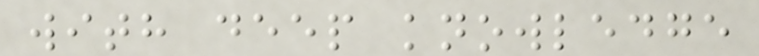with deep knowledge
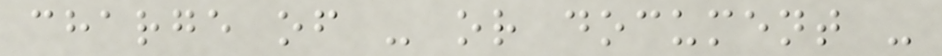charge of - or document -
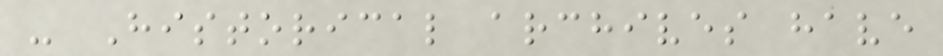- Historical archives have
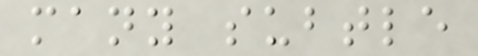many subtle
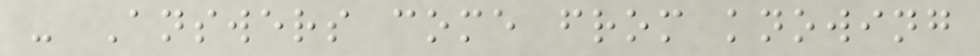- Answers come from knowing
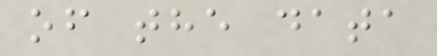of the data
